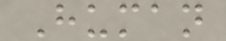Human
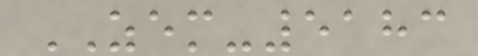ZEM-5183
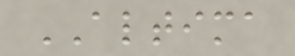ALTIMA
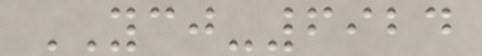YCJ-6924
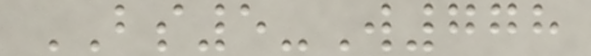BS5-W778
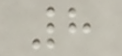8
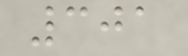301
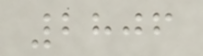2806
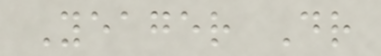Yeager Dr
